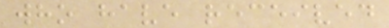who have received
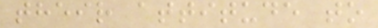their attitude to
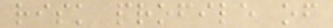risk profile of
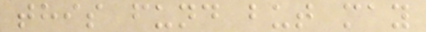this fund but may
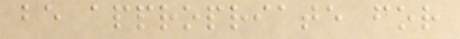be appropriate for
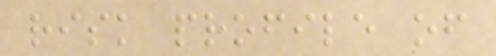risk profile of
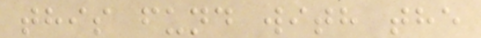this fund with the
